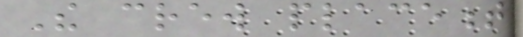The crew placement
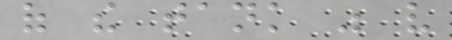of the tank was very
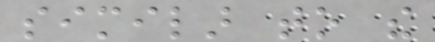similar to the
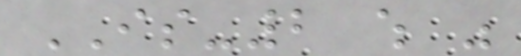IS-2 which was
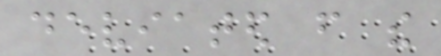deviated from the
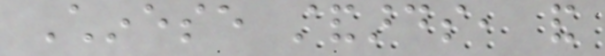Chinese standards, and
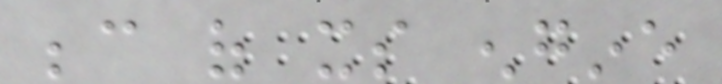because of its engine
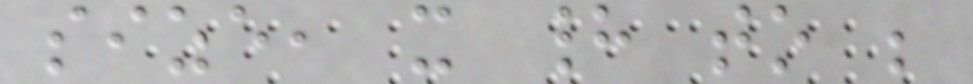size, it had to be
